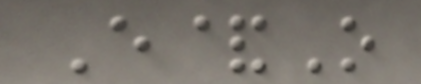E&O
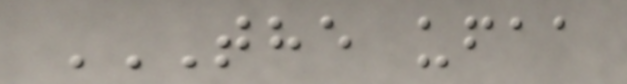THE UFAA
